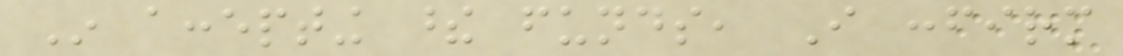In accepting these funds, I confirm
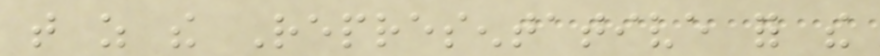that as the Representative for the
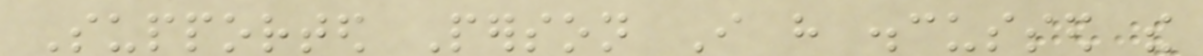Supported Person I have discussed the
